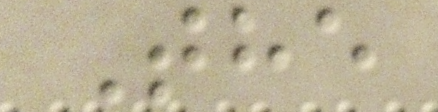The
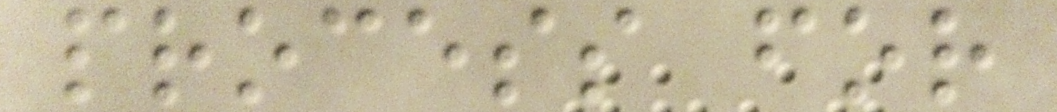process for
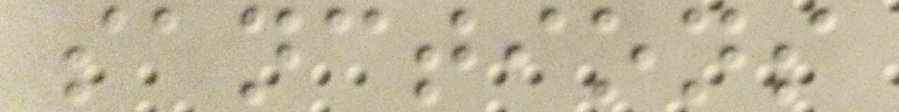sanctions
